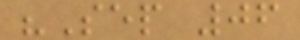"Sep 06
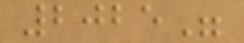2025"
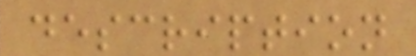description
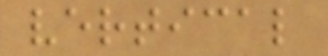vertical
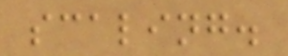scaling.
